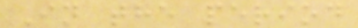In the period
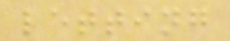letting
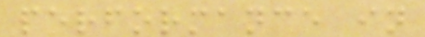performance in
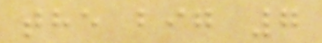the big 7
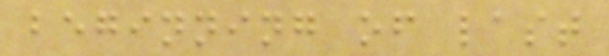beginning of last
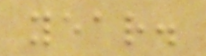year.
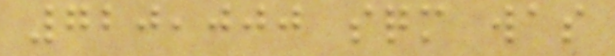720,000 sqm was
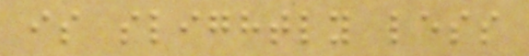is slightly less
